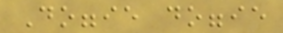Doggie doggie
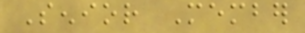Senior Member
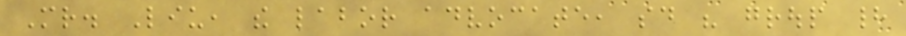Mr. Liu, the labor advocate, said his group had
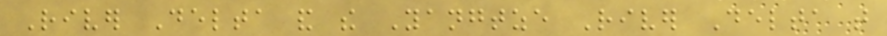River Delta and the Yangtze River Delta that
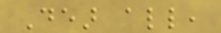Dear all,
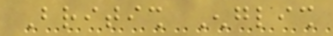British English
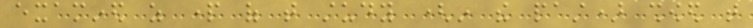examined as part of that study (in the past) showed that
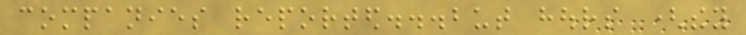companies reported...but hours (they
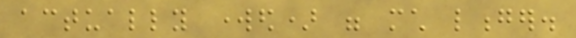actually worked) were much longer.
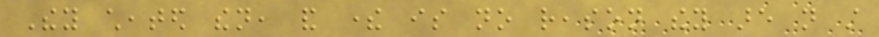They cheated then, and there is no reason they are not still
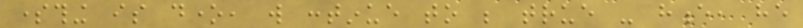something is done, will continue to be true - hence, he
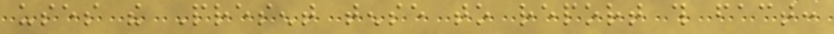uses the Present tense to report this fact:
